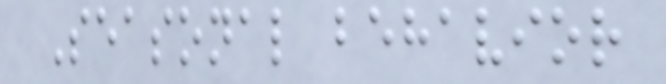Seasonal behavior
